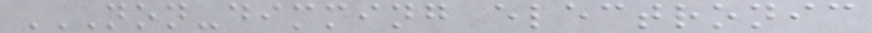NON-DIMMING ELECTRONIC
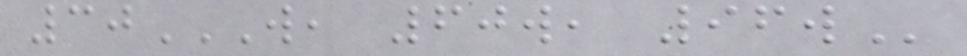30W, 60W, 96W
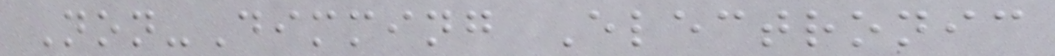Non-Dimming Electronic
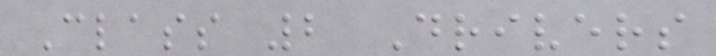Class 2 Drivers
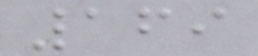169
